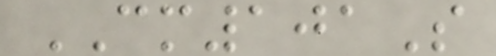CM101S
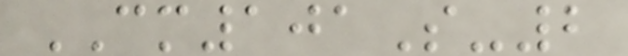CM101S-2
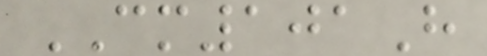CM101H
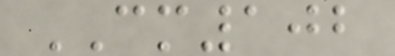CM102
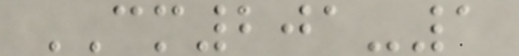CM201-1
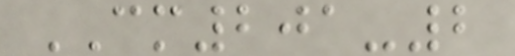CM201-2
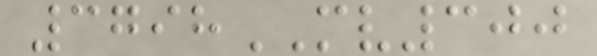3798MV300
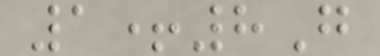1+8G
